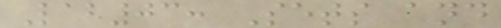Lab03: Sets and
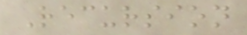Recursion
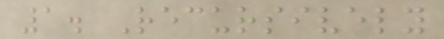1. Recursively
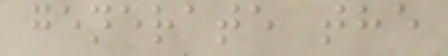generate the
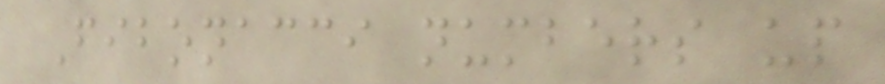Fibonacci numbers up
